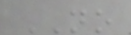NO
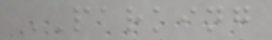PARKING
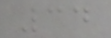34
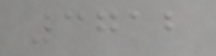3712
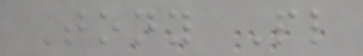Tony Pl
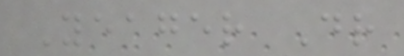Yeager Dr
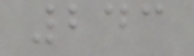243
